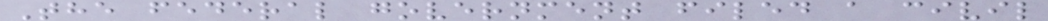The federal government filed a civil
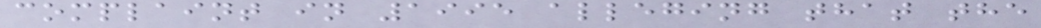complaint in 1995 alleging that the
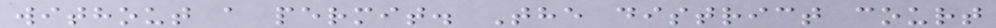without a permit. The district court
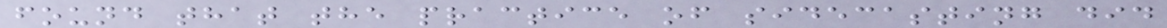found that the practice of sidecasting did
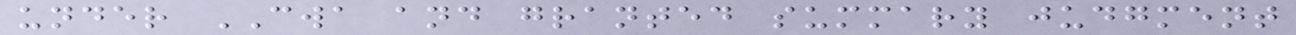under CWA and granted summary judgment
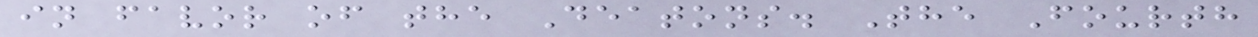in favor of the Deatons. The Fourth
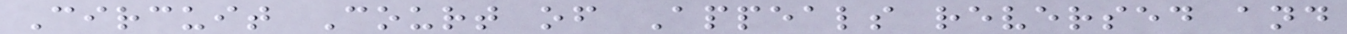Circuit Court of Appeals reversed and
